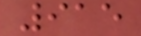915
